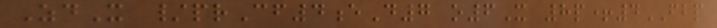ZdX /prCf4eD7 o6X 8p+4FBP
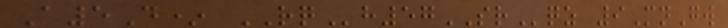A5D* RQh57SRqz 9MnGw
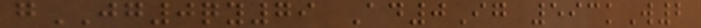gJG0qy79 Ad0Ig 593kW2
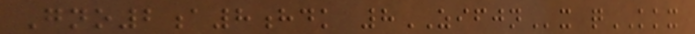Gno2a8hdk 8ZIFJNx qKKX
